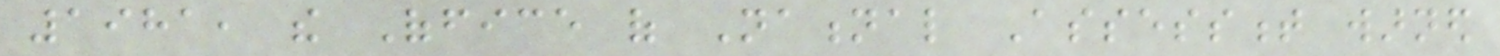1981, the Office of National Assessment warned
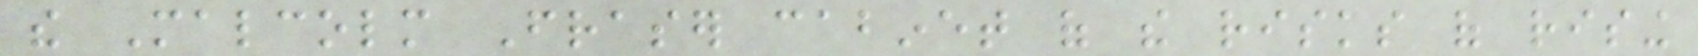the Malcolm Fraser cabinet of the risks of rising
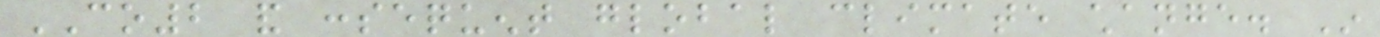CO2 and consequent global climate change. In
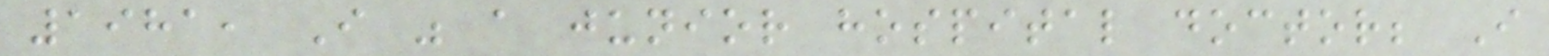1981, I was a junior hospital doctor; I
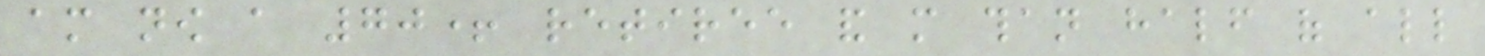am now a 70+ retiree and more than half of all
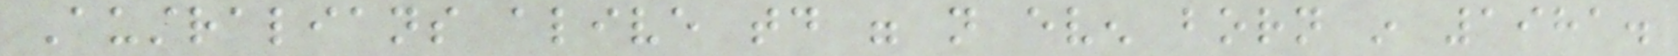Australians alive today were not even born in 1981.
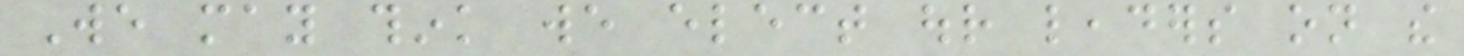We may think we elect our leaders on the
